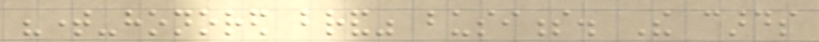"time-honored brand" business. The cards
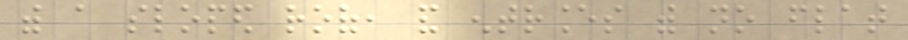with a sloped roof, and entrances with no flat
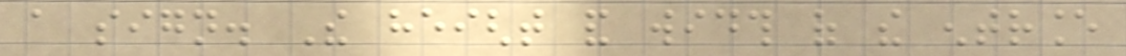a sign. The height and width of the entrance
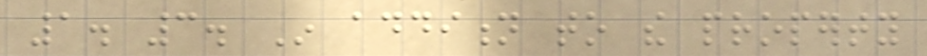1. 3. In addition to the property
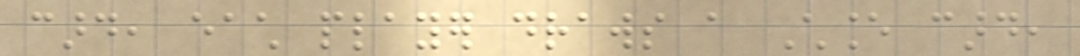card, each player draws a Chance card,
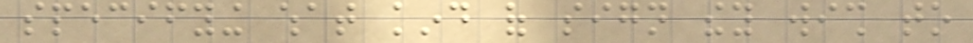specifying what kind of sign they wish to
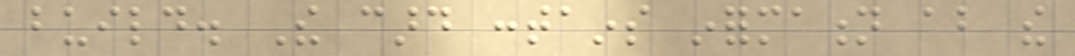build. The card contains information about the
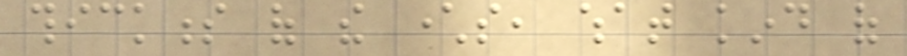thickness of the characters, what kind of
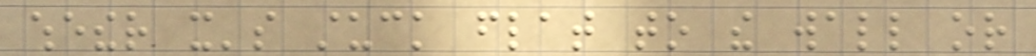whether it's stuck flat to the wall or
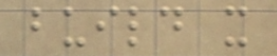build it
